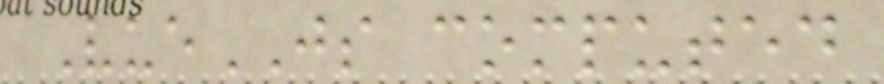VueJS computed
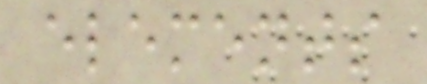elements
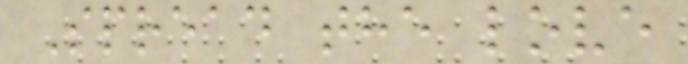Spread the love
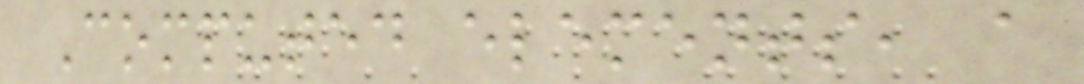Computed elements, a
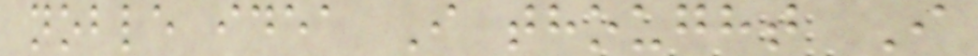noble idea I thought I
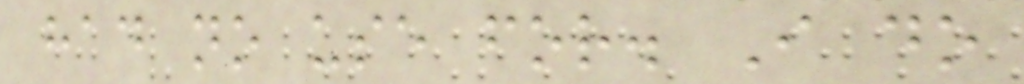had no use for. I do
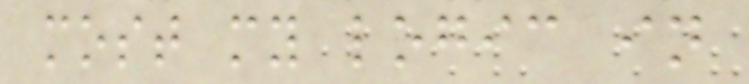most my logic in
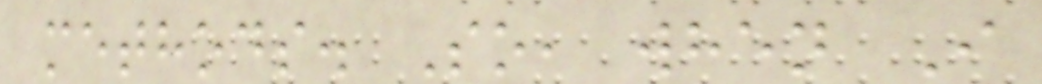methods. So, when I
